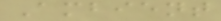Ambient
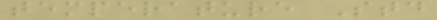temperature Std
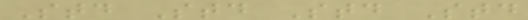Std Std Std Std
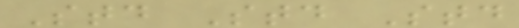Std Std Std
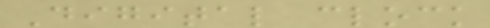Digital clock
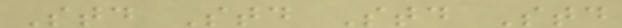Std Std Std Std
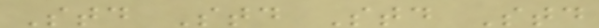Std Std Std Std
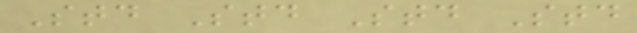Std Std Std Std
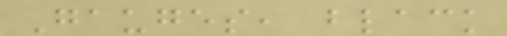Gauges, black
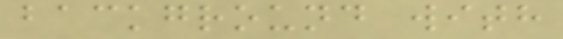background with
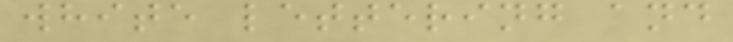white lettering and
